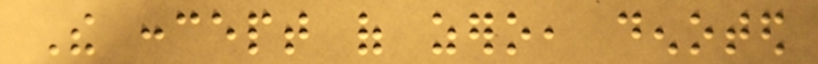The concept of zero, denoted
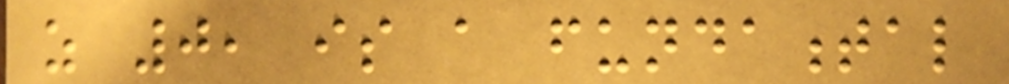as 0, is a fundamental
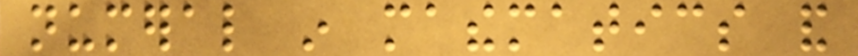numeral in mathematics and
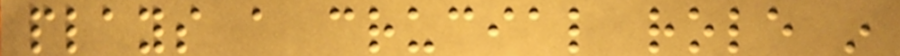plays a crucial role in
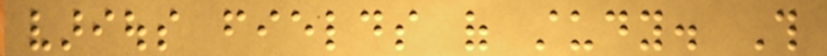various fields of study. This
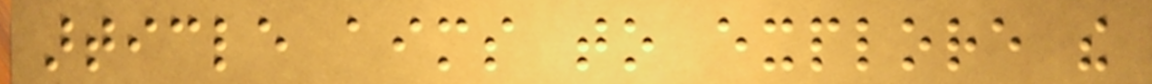article aims to explore the
